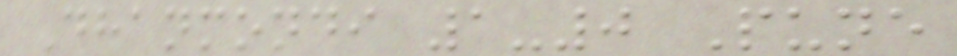Dhanmondi 1-0 Pune
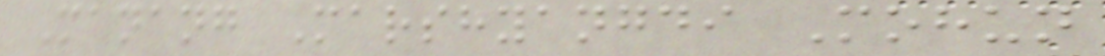Manang Marshyangdi Mohun
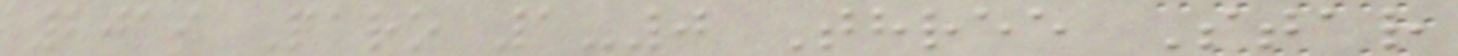2019 Paro 1-0 Three Star
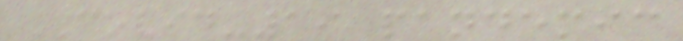COVID-19 pandemic
